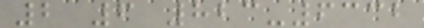2 6 823-6332
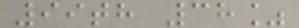99th 38%
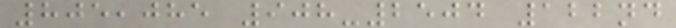805,085 908-2504 122nd
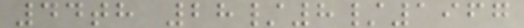44th 28/8/1967
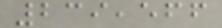239,566
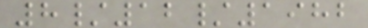8/12/1982
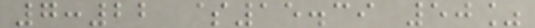7:22 $15.39 50%
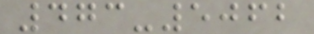473-5062
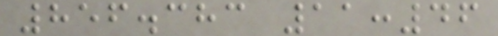856.383 11:46
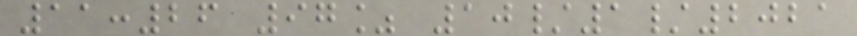11:26 97% 10/1/2021
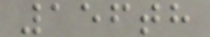156th
